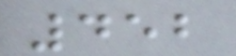452
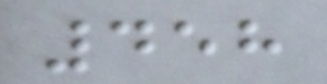458
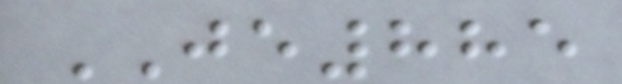JE885
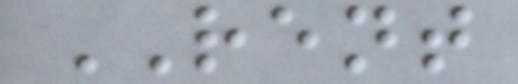RENT
